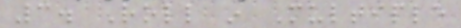3. Roll in Multiple
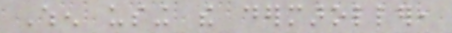When using the dermaroller,
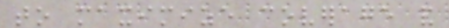to maximize coverage and
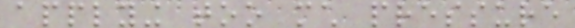applying too much pressure
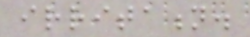irritation.
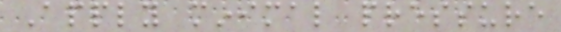Apply minimal pressure
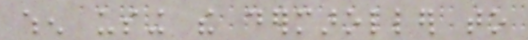when using the dermaroller to
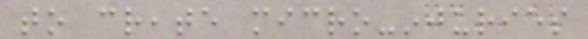to create micro-injuries
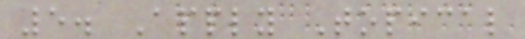5. Apply Topical
